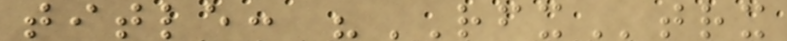title: "RFXtrx
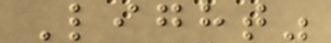Light"
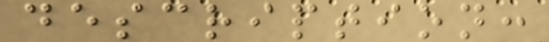description:
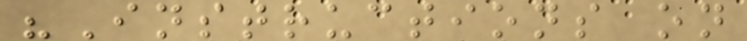"Instructions on
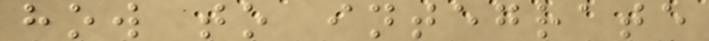how to integrate
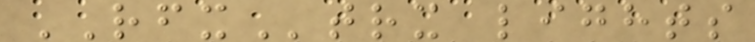RFXtrx lights
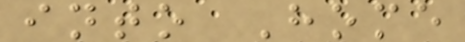into Home
